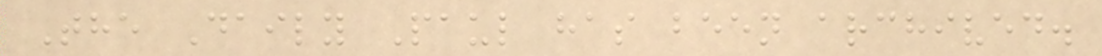The Daily Paul has been archived.
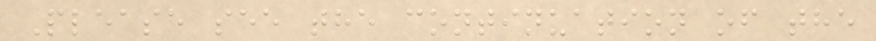Please see the continuation of the
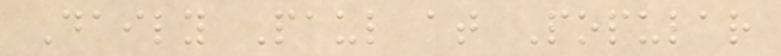Daily Paul at Popular
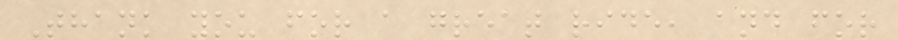Thank you for a great ride, and for
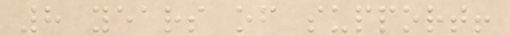8 years of support!
